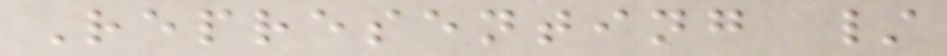Representing /
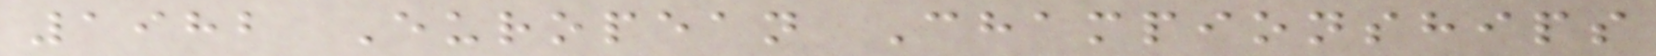1982 European Championships
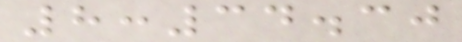8:34.30
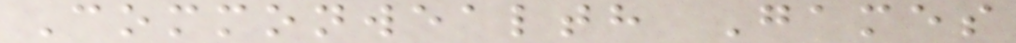Commonwealth Games
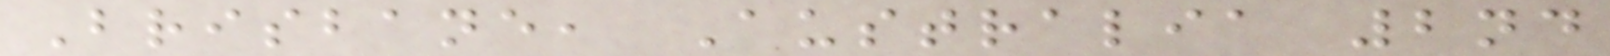Brisbane, Australia 2nd
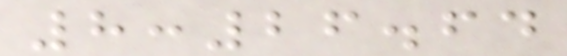8:26.64
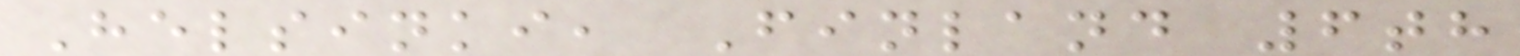Helsinki, Finland 6th
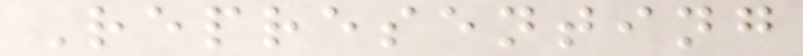Representing
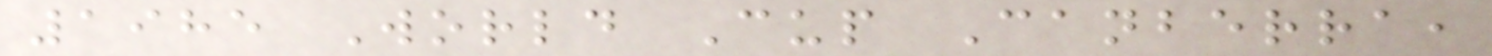1985 World Cup Canberra,
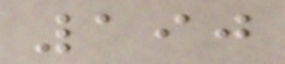190
